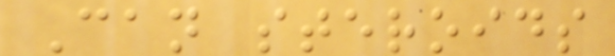Can steroids
